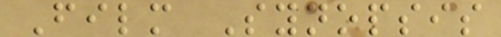Film Synopsis
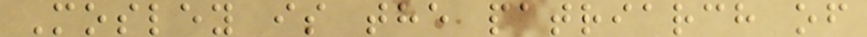Mosley is the patriarch of
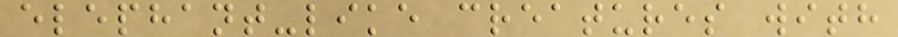elephant-like creatures with
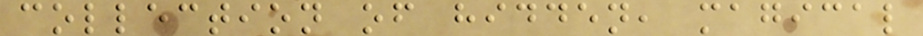collection of hidden, magical
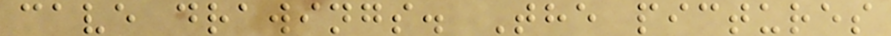cave drawings. The pictures
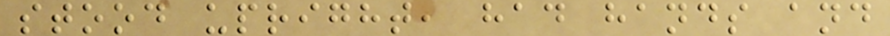stood upright, had hands and
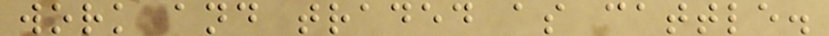work and traded as cattle.
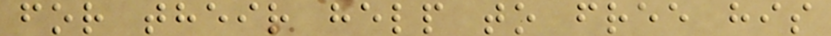for their help to free his
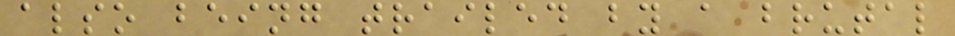also being trailed by a brutal
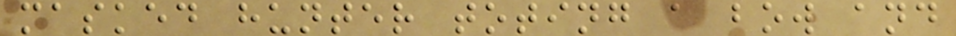masked hunter toting a bow and
